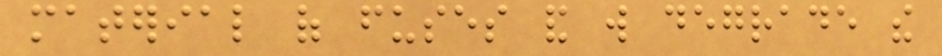material of fuses and will degrade the
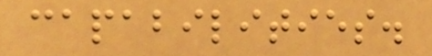capabilities.
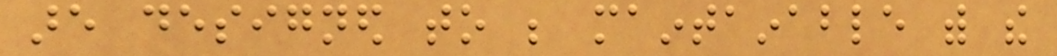are designed to be maintainable with the
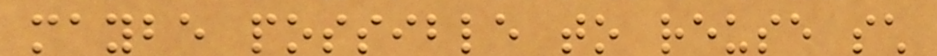maybe possible to reuse such
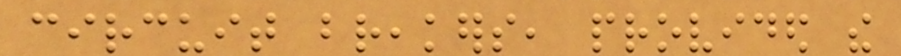circuit breakers, provided the
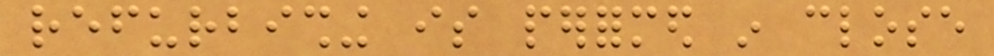refurbishing is performed in close
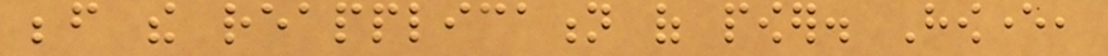before the reapplication of power. However,
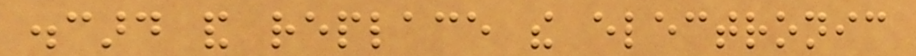discard and replace the electronic
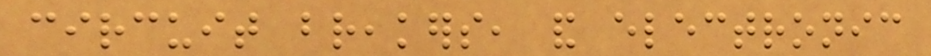circuit breakers, and electronic
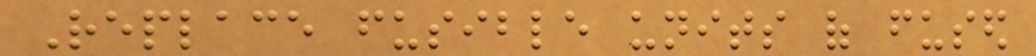Replace fusible units of fused
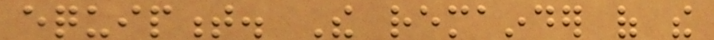equipment. The remainder of the
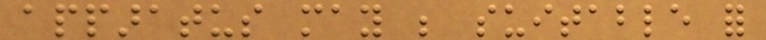apparatus may be suitable for
